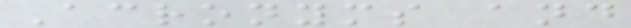Acronyms and
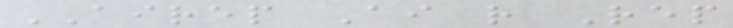AIREP Ai r Rep
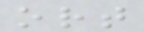ort
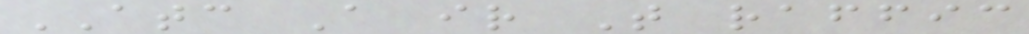ATC A ir T raffic
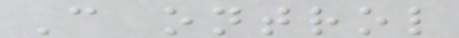C ontrol
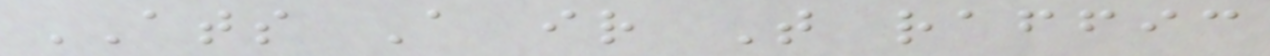ATS A ir T raffic
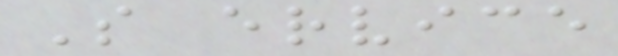S ervice
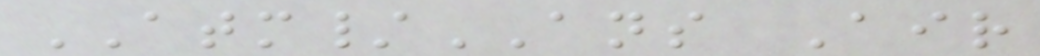ATM/ANS Air
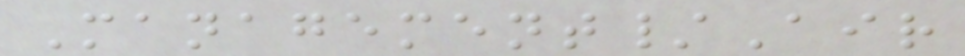Management/Air
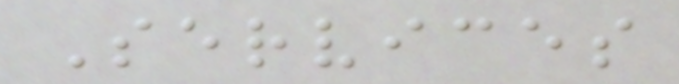Services
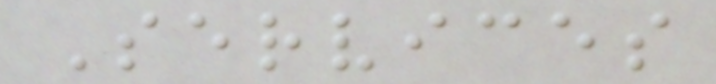Services
